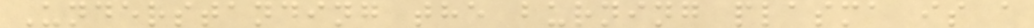Understanding the burning plasma is a
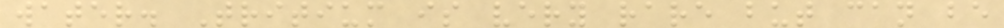water. Tritium is very rare but can be
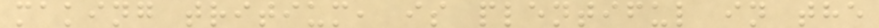making tritium, is plentiful in the
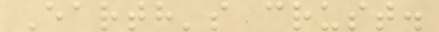Earth's crust.
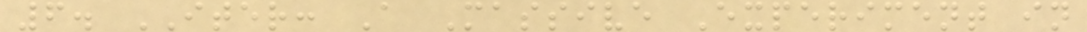6. ITER: A Massive Experiment in
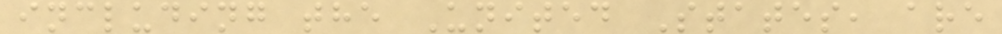including the United States, are
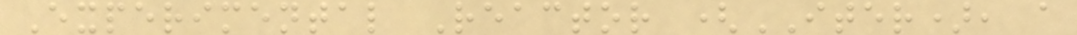Experimental Reactor (ITER), a
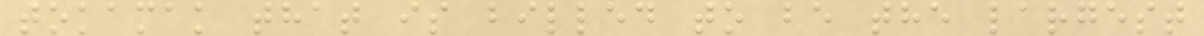tokamak that is billed to be the largest
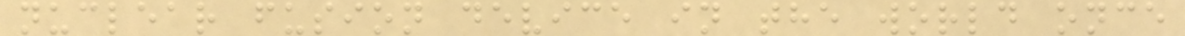nuclear fusion device in the world once
